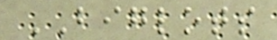BIGLOTS
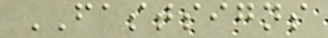FASTSIGNS
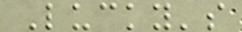Lucky's
